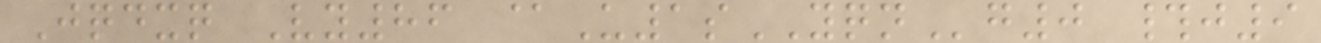Jqdxq Vy86 @U1sYQNg0 #j9
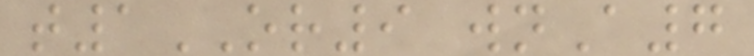t1OR9 wnA7
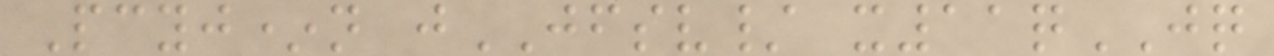Pcyj*n jJFSV/ x11qJQ
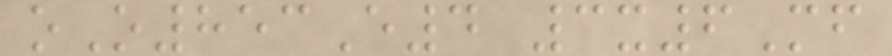oO853E4 3x6Mf
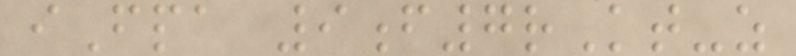iFpa 9f7rKt-z
